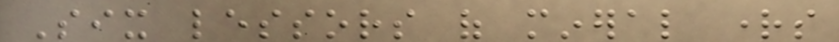Six lessors of mineral rights
